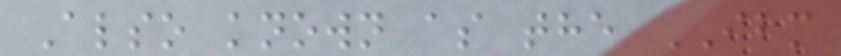Also known as the IBM
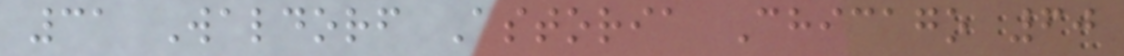31 Waldorf Astoria Chicago 60
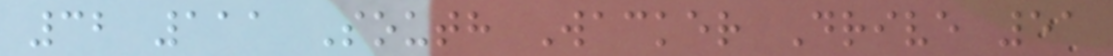32 111 South Wacker Drive 51
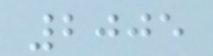2005
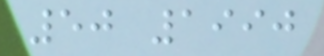50 1990
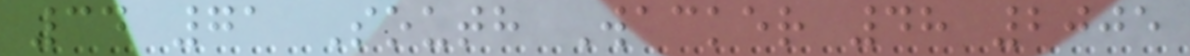34 71 South Wacker 48 2005
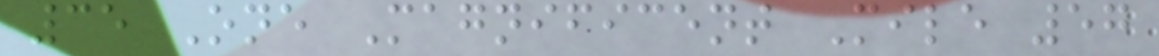35 One Magnificent Mile 57
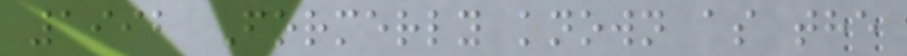1992 Formerly known as the
